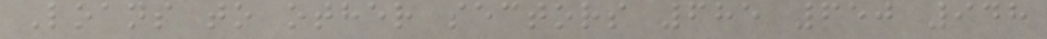Loans to other sectors 685 650 948
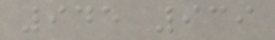945 939
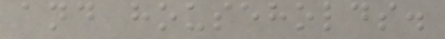and households.
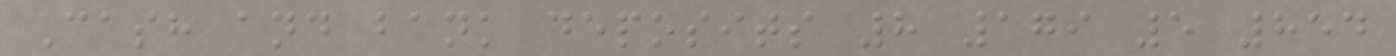Cash and bank deposits 8 179 5 854
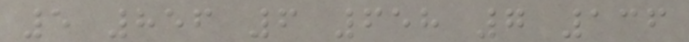5 856 6 658 7 136
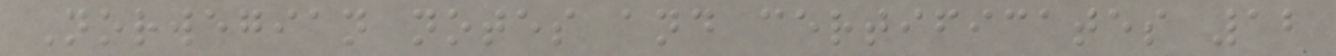Norwegian notes and certificates 12
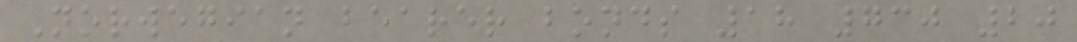Norwegian bearer bonds 18 730 20
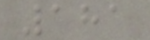181
